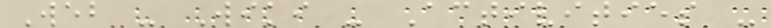Web - Wiki - Activities -
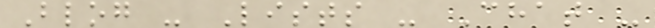Blog - Lists - Chat -
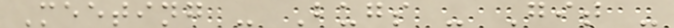Meeting - Bugs - Git -
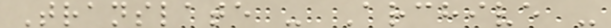Translate - Archive -
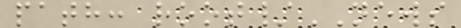path: root/NEWS
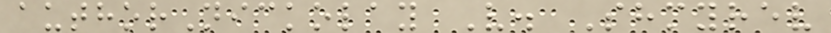authorNickolay V. Shmyrev
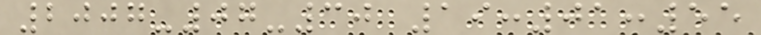2007-07-30 19:01:55
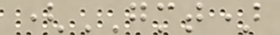(GMT)
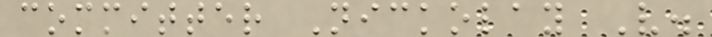committer Nickolay V.
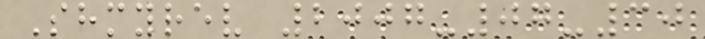Shmyrev 2007-07-30
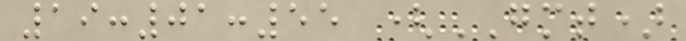19:01:55 (GMT)
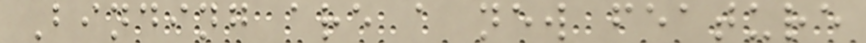Binding are a new feature
